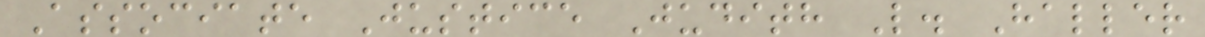Associate Justice Judith L. Haller
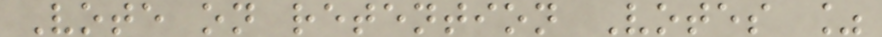Vote on retention Votes %
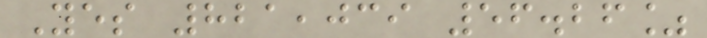Yes 821,039 56.26%
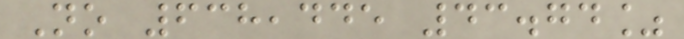No 638,445 43.74%
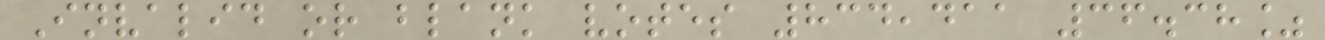Invalid or blank votes 834,411 36.38%
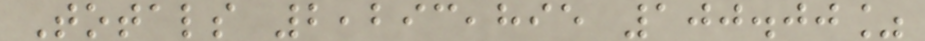Totals 2,293,895 100.00%
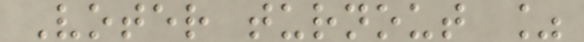Voter turnout %
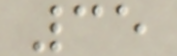35
